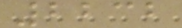2232
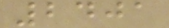2401
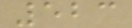523
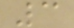3
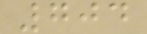704
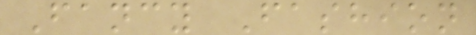Fancy Fashion
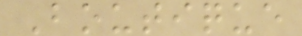Boutique
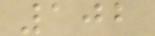102
